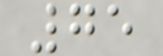75
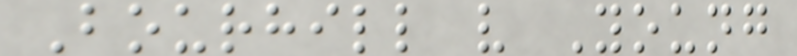Bourhill v Young
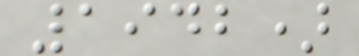1942)
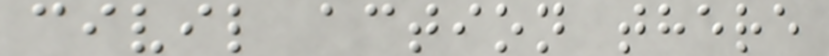civil action there
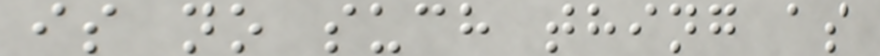is no such thing as
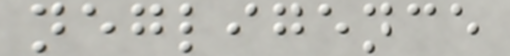negligence
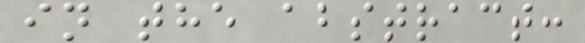in the abstract:
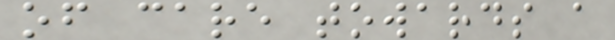of care towards a
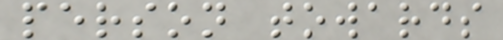person towards
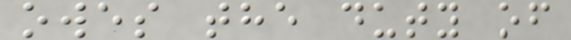owes the duty of
